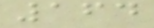164
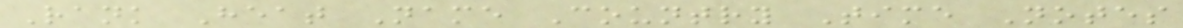Rank Heat Name Country Time Notes
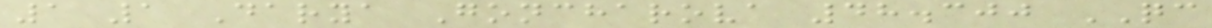1 1 Darya Goncharova 48.300 QC
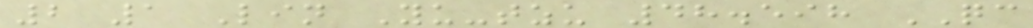2 1 Lin Yu-tzu 48.598 QC
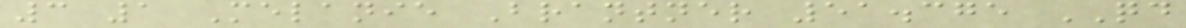3 1 Melanie Brantner 51.375 QD
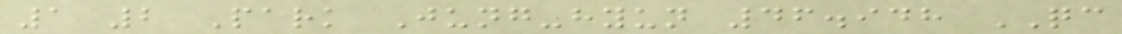1 2 Park Jung-hyun 46.948 QC
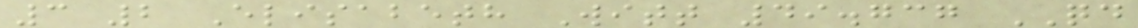3 2 Elisabeth Witt 49.737 QD
